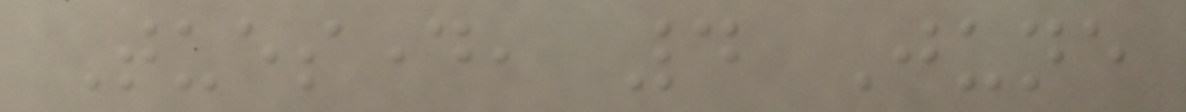Tuesday, 4 June
